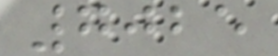7025
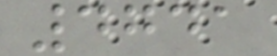4741
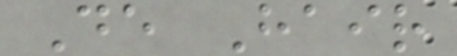De Hair
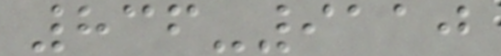836-9110
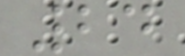24
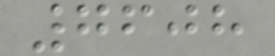7608
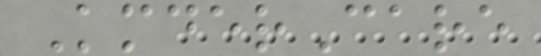KmderCare
